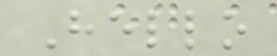Hello
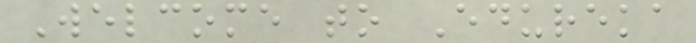Welcome to Edureka
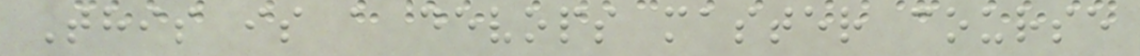This is a devops master course
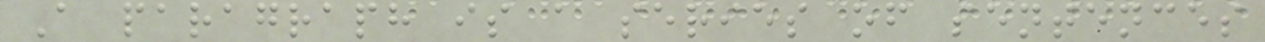A paragraph is a series of sentences
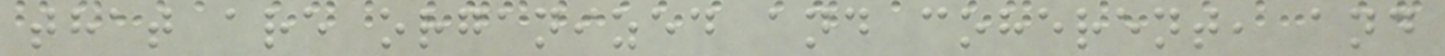that are organized and coherent, and
